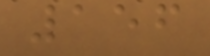156
